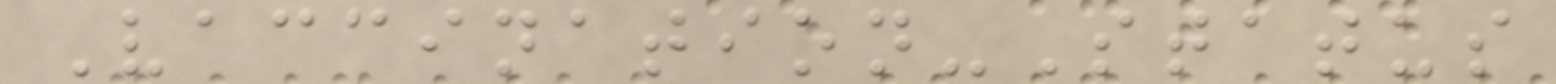Vaccination-Status
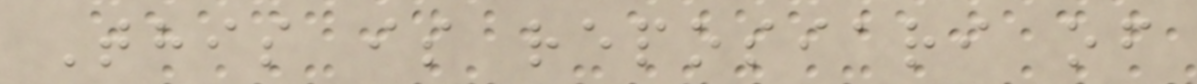This is reposiari of
